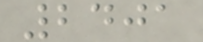2401
